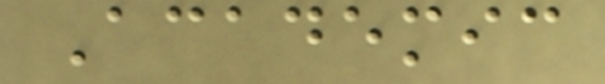Academic
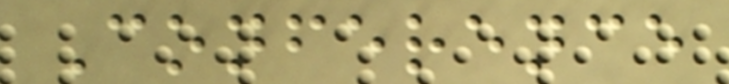Conference
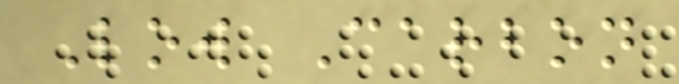Low Carbon
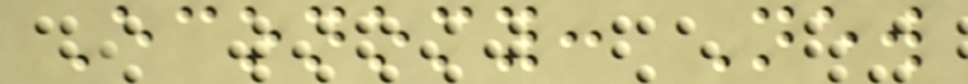Economy: New
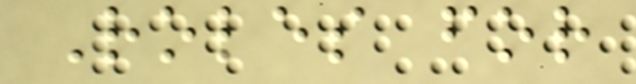Roles for
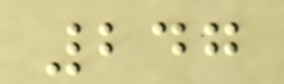247
